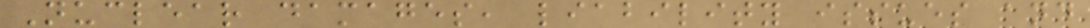Nuclear damages, liability issues and
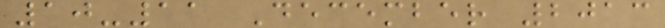10-11 December 2013
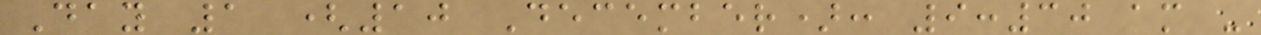Day 1 (10 December): 9:30 am -
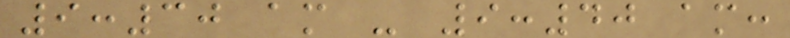9:30 am - 9:40 am:
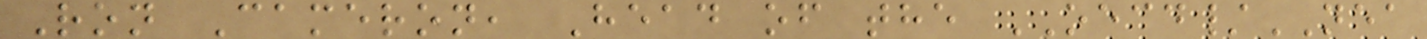Ron Cameron, Head of the OECD/NEA
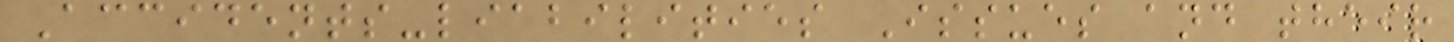Accidents-liabilities Issues and their
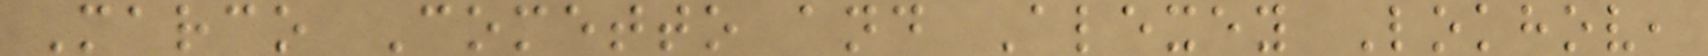Marco Cometto and Alexey Lokhov,
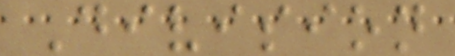Division
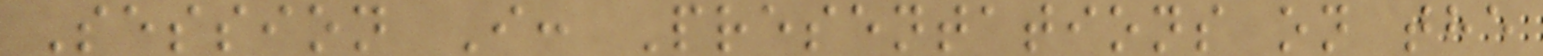Session I: Presentations on the
